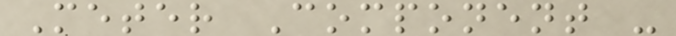Meter Component -
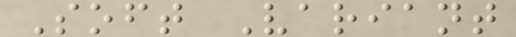Soft Variant
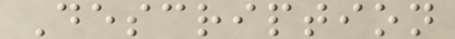Description
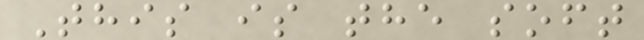This is the soft
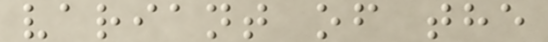variant of the
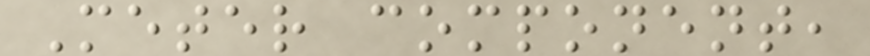Meter component,
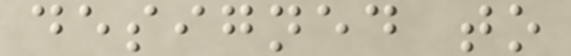designed to
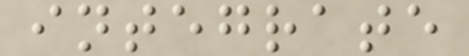integrate
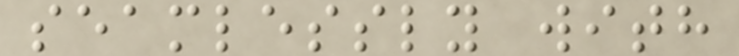seamlessly with
